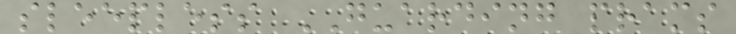sleepless GUARDING prams
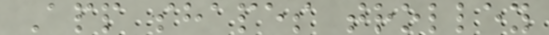App shapes trolley
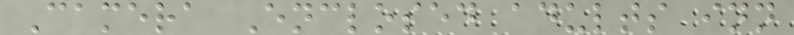Camera Enclosed adults inn
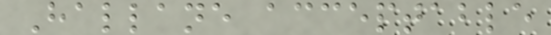Hallane acceptable
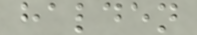halden
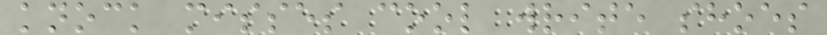knock misses cool write shoes
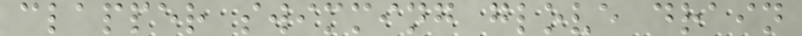clapper swimming glove drain
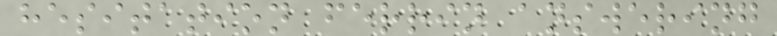hesitation ferrin answering
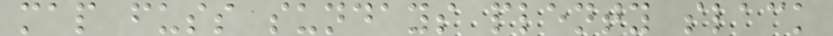map fuss sundays plenty slack
